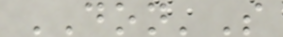DON'S
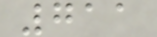711
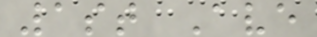1st Ave
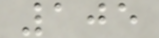105
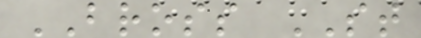BROSS ST
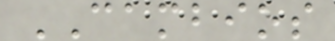CAMBIOS
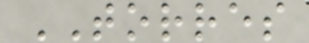TORRES
